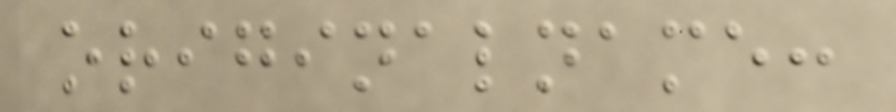originalname:
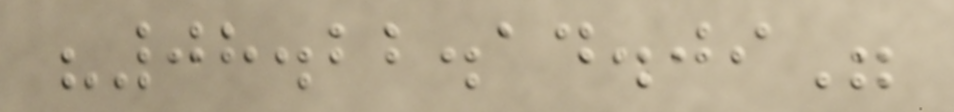"08.22.14.09"
